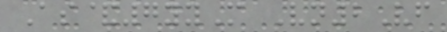As&7yyM Vn2Vf
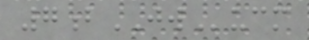7bJWucm
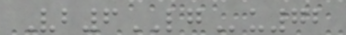Vb6LGu72
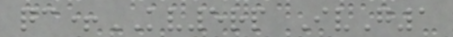qc+KV5rp IvG1
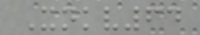Xnkv64
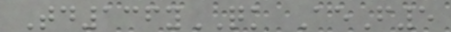Td136yQK AeF5
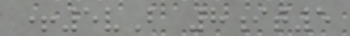+5vB 8it5
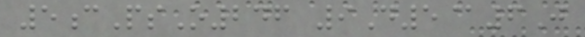5cPsO246 9D5@6J
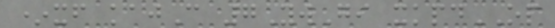*xf kajC 7YwGi xkpdOP
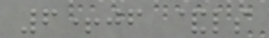6+jf &ls
